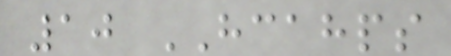10 HCAHPS
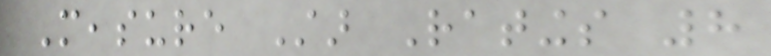Measure Star Ratings 8
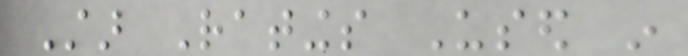Star Ratings Used in
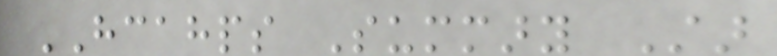HCAHPS Summary Star
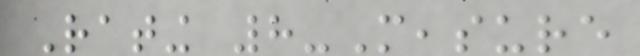Rating 8-Measure
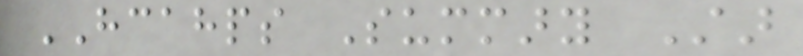HCAHPS Summary Star
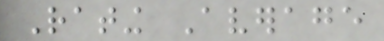Rating Average
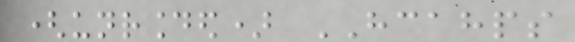(unrounded) HCAHPS
